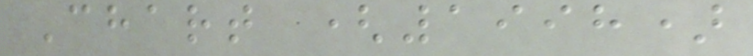Chart (1998)
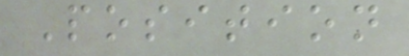Position
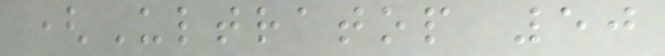(Ultratop 50
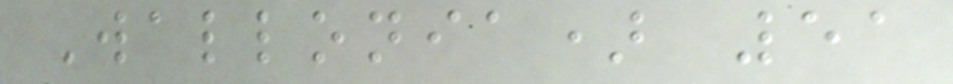Wallonia) 51
